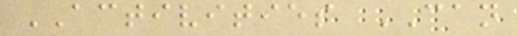ACTIVITIES CAN
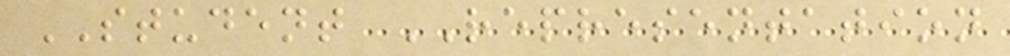STUDENT REPRESENTATION
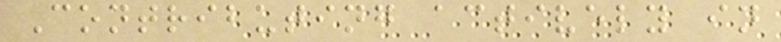Contributing actively in
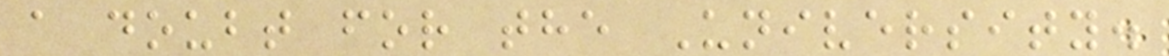a doubt for the University.
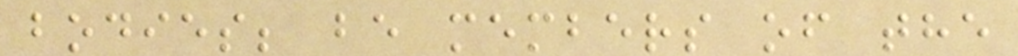bodies; be members of the
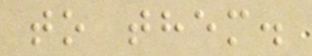to them.
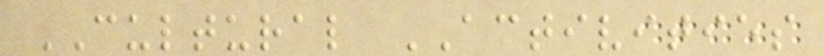CULTURAL ACTIVITIES
